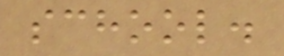school.
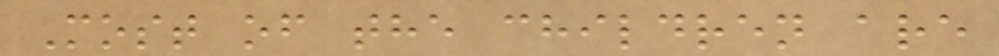Most of the children are
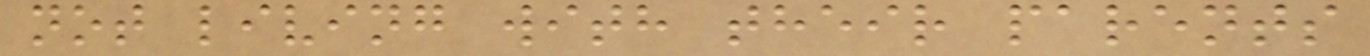not living with their parents
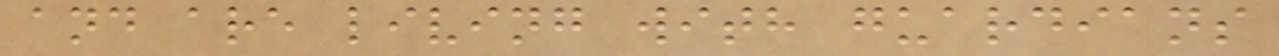and are living with guardians
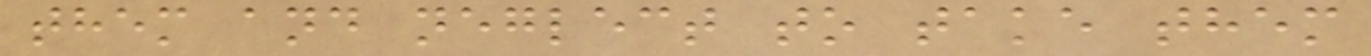them and neglect to take them
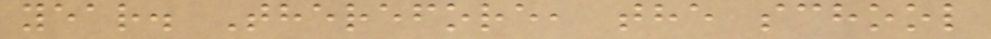year. Therefore, the school
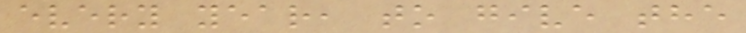every year, to give the
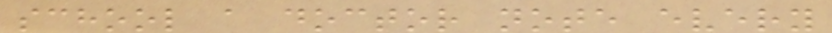school a doctor note every
